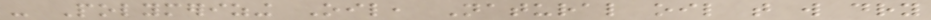- Polymerizing Oil, Natural oil that will dry
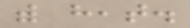with heat.
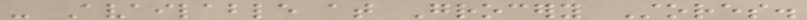- Available at Grocery Stores.
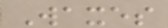Waxes
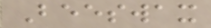Beeswax
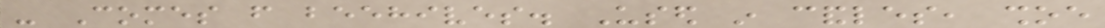- Comes from beehives. Used in candles, shoe
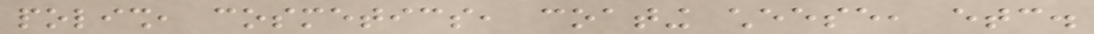polish, cosmetics, coating cheese, etc.
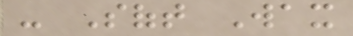- Soft Wax
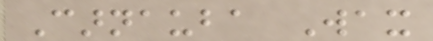Carnauba Wax
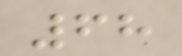68
